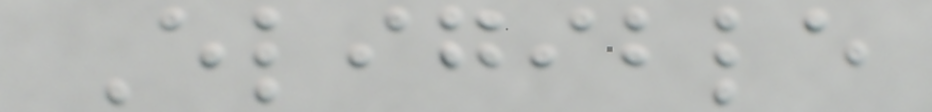Eligible
